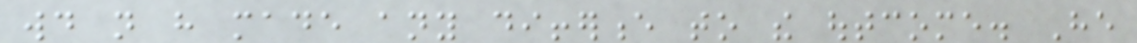would not have made any difference to the outcome. He
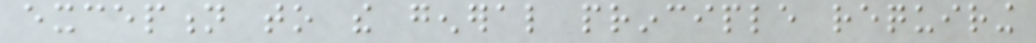exception to the general principle requiring
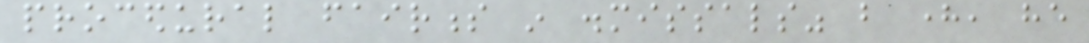procedural fairness in dismissals" but here, he
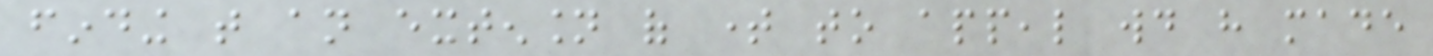finding that an extension of time to appeal would have made
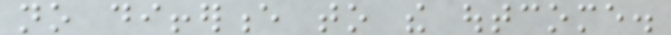no difference to the outcome.
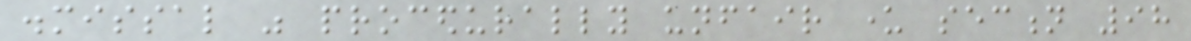dismissal was procedurally unfair under section 98
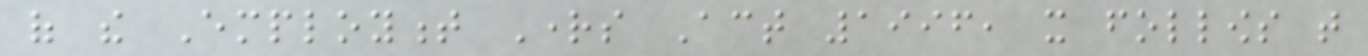of the Employment Rights Act 1996, it follows that
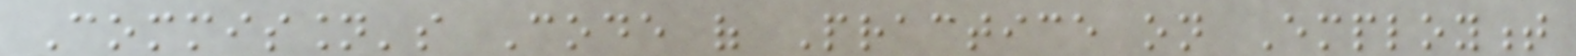Commission's Code of Practice on Employment
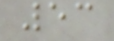53
